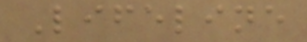Lifeline
